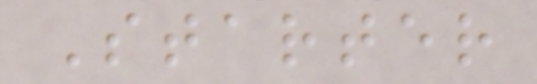Starter
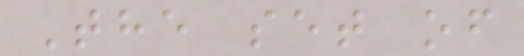The set of
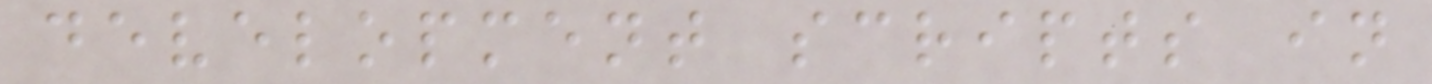development scripts in
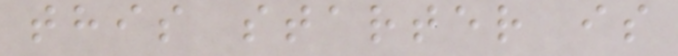this starter is
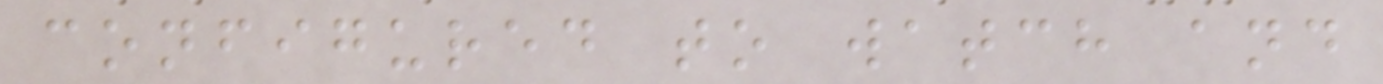configured to watch and
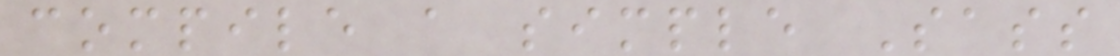compile a simple Sass
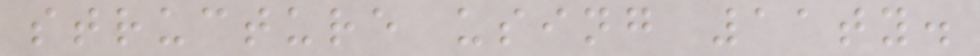structure using 11ty.
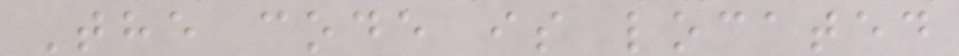The code is located
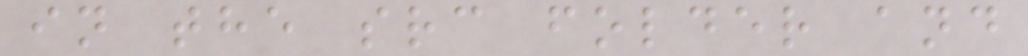in the src folder and
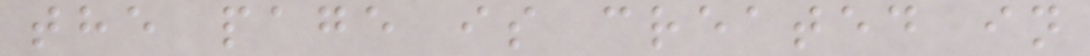the page is created in
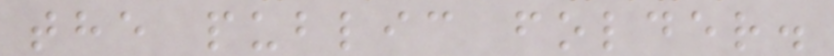the public folder.
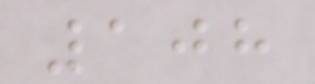108
